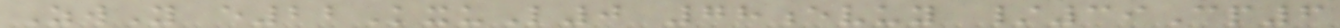ZwY e22KxuL0 78evuy /39Cp6
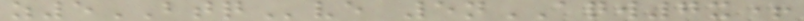z5BTQve 5nAQW7x+
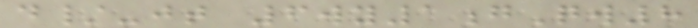d/-jt 6wy1gQw8
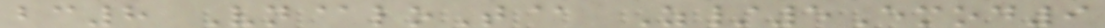bc8 Vn@loT@ Z/5Emod9
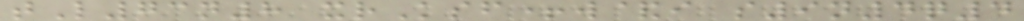tL73n8 xrKsf+w&i s9n4q4
